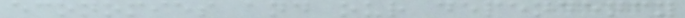economies and our dependency
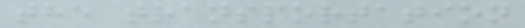the transportation
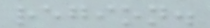region.
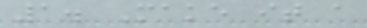1. Make it a
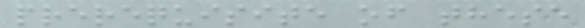prerequisite of these
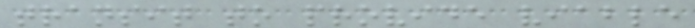transit to provide viable
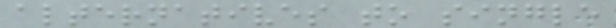alternatives to single
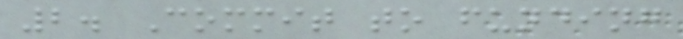2. Commit to funding
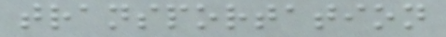transportation
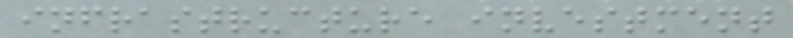infrastructure investment
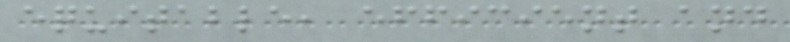equitable, efficient and
